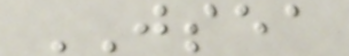JSEA
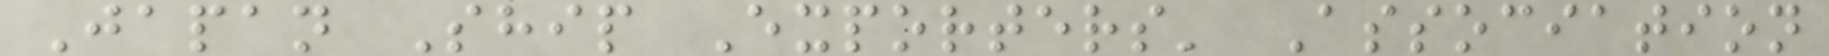Japan Ship Exporters' Association
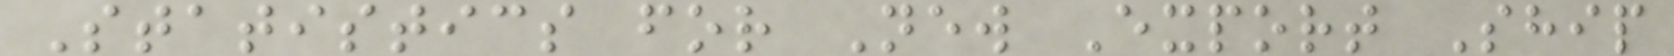Statistics for New Export Ship
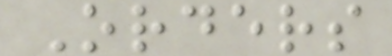Orders
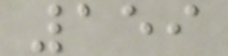159
